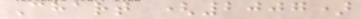Chart (2007)
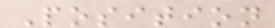Position
